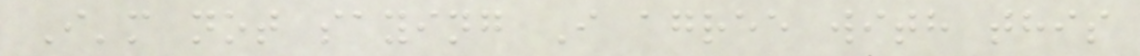I'm not saying I agree with this
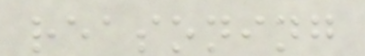reasoning
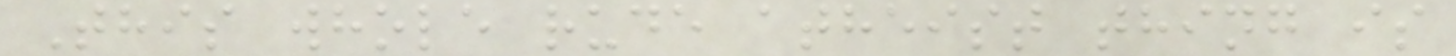This whole rude atheist thing is
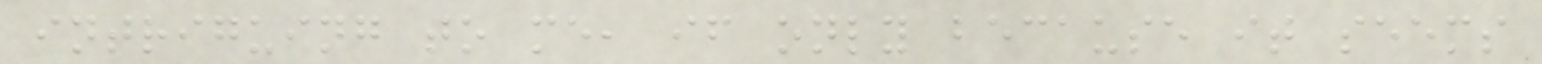intriguing to me, if only because it seems
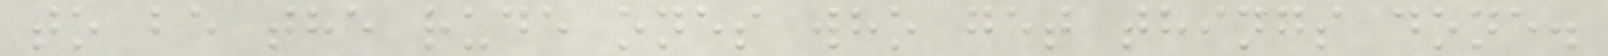to be the rude ones who get things done.
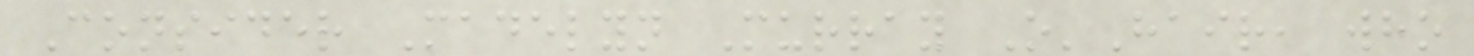Consider Madelyn Murray O'Hair, who
